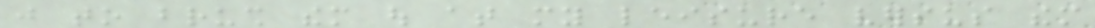just to brush them out at my leisure versus them
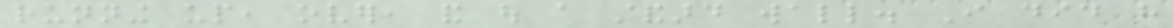running up, over, and out a standard wall. I did have
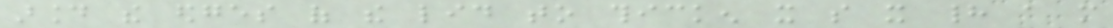around the edges of the lid to thicken it so it had a more
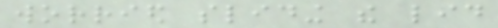worried sliding the lid
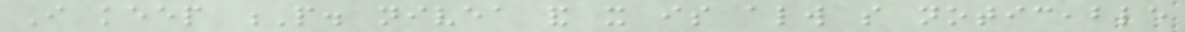I keep P. nivea and it is always so noticeable
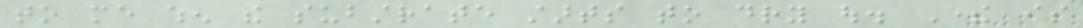to me when the substrate starts to dry out. There is
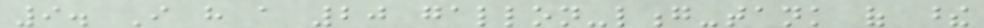9. I have a 20 gallon-long-tank of these
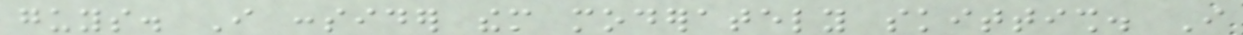guys. I consider them moderately skittish. I
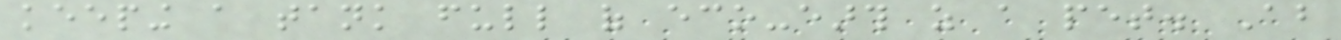keeping a tank full of eco-earth as a pet. About
